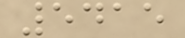5415
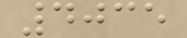4035
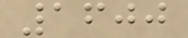1600
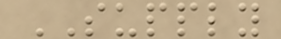SUPPLY
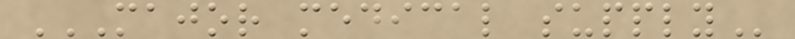MAJOR MEDICAL SUPPLY
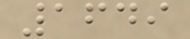1649
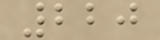220
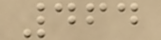464
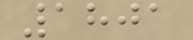1801
